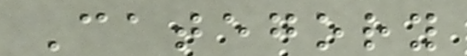Category
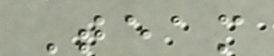Team
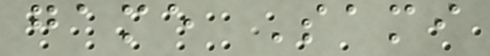game Sami
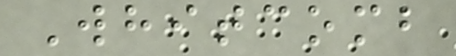Whitcomb
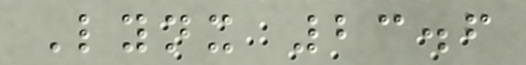Lynx 23.6
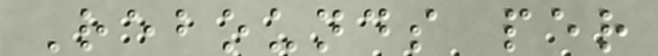Rebounds per
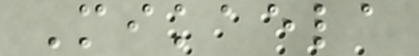Mikaela
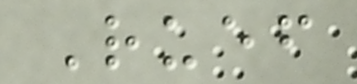Ruef
